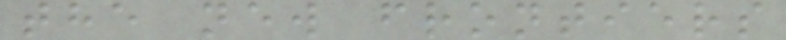the new frontiers
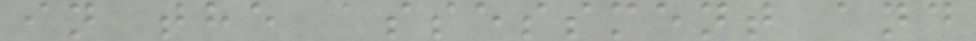in the assessment and
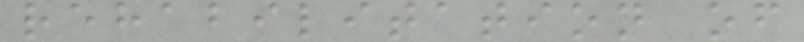rehabilitation of
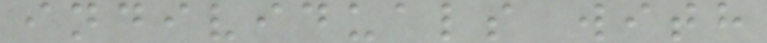individuals with
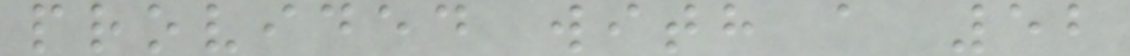provided with a 52
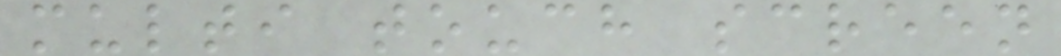multi touch screen
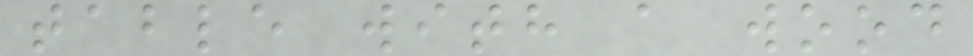table with a wood
